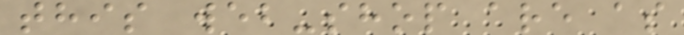this web-shop are as
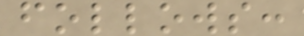follows:
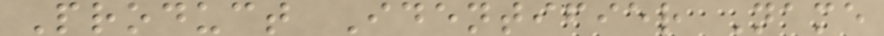Product Identifier Name
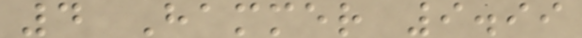4 Hammer 9.99
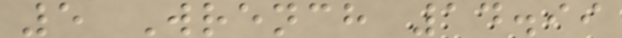5 Wrench 14.99
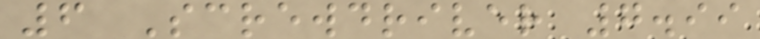6 Screwdriver 7.99
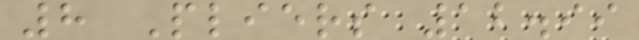8 Pliers 12.99
